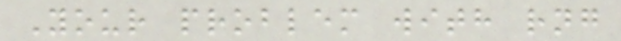Your problem with rng
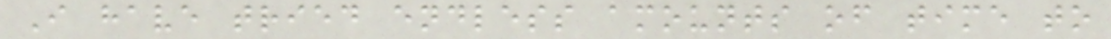I have tried endless amounts of time to
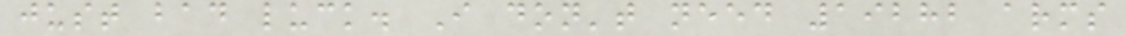just bad luck. I don't need 19282 arms
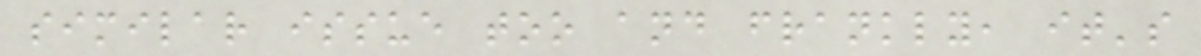similar issue too and frankly, it's
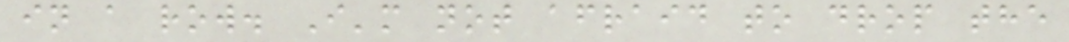in a row. I'm not afraid to drop the
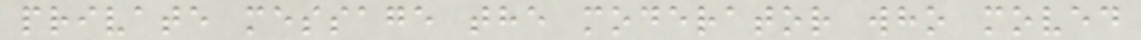private message the moderator who moved
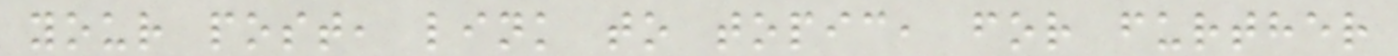your post, link to topic, for further
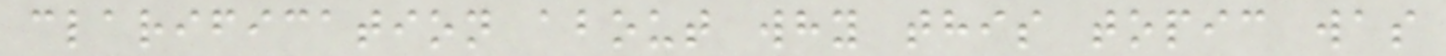clarification about why this topic was
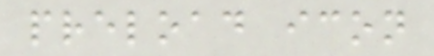preload icon
